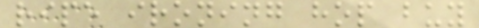ripe ironing hop buy
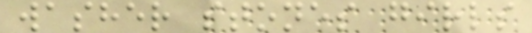washer stones girls
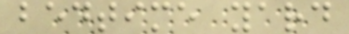bedtime yard
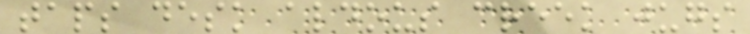taps desk aldous creek jugs
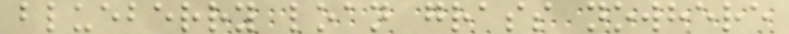blueberry loan grass nowhere
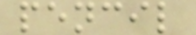pencil
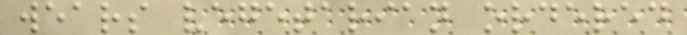wears vegetarian ordered
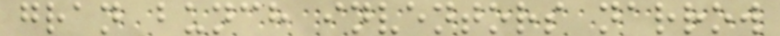gran bunch inventors narrow
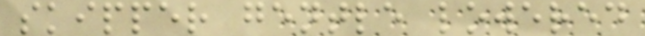skipper gentle lowered
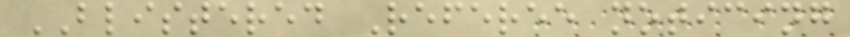BLISTERED Referee noticing
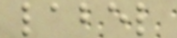label
